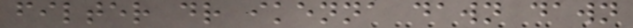filter dr ikenna dawn dawn
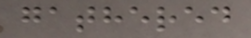gathered
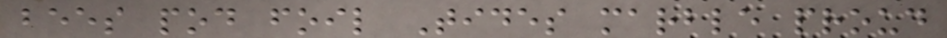bees pod foil Tides marble proud
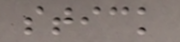stick
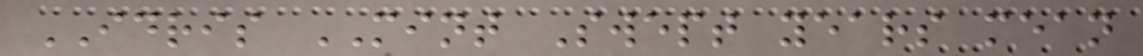IDRIS MINT Swept years mean
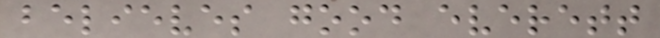believes good everett
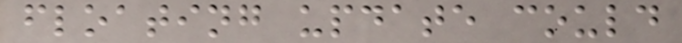floating update could
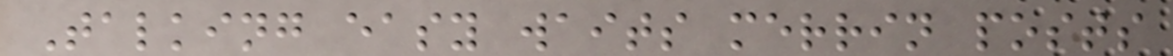Talking easy waits merrin posts
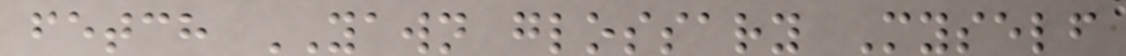fetch YAWN glossary Myself
